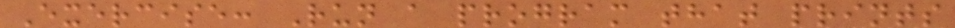Exercise: Run a program that prints
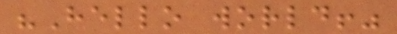"Hello world!"
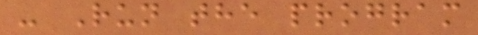- Run the program
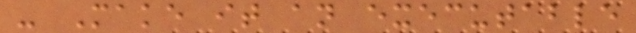- Make it an executable
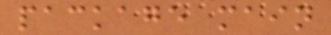package main
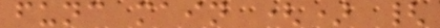func main () {
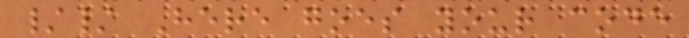// Here goes your code
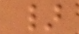}
